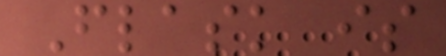Flask is
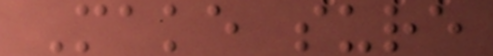Make sure
